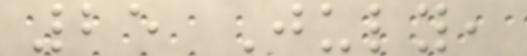25 July,
